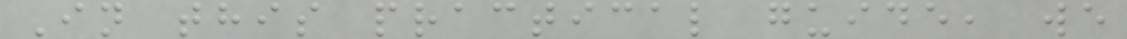In this practical guide, we
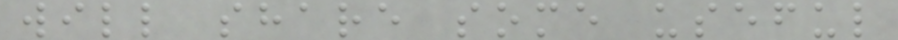will share some useful
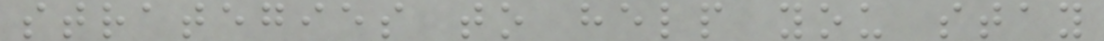strategies to help you stay
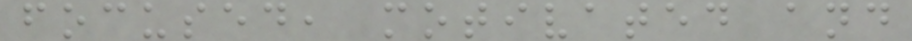focused, motivated and
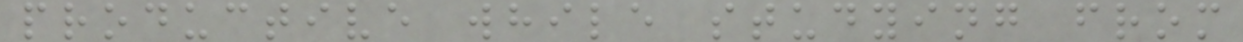productive while studying from
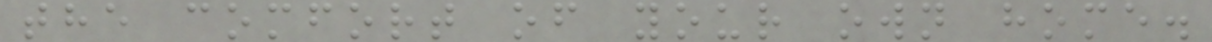the comfort of your own home.
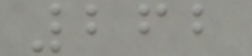262
